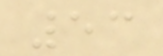53
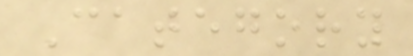Category
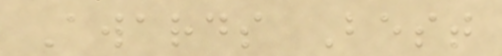Awards Best
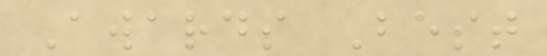Awards Best
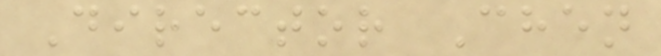Director Chen
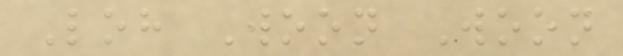Loh Woon Woon
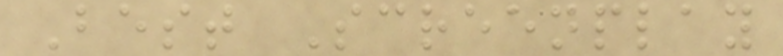Best Screenplay
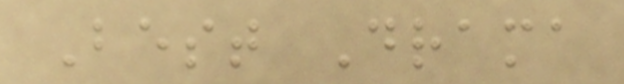Best Drama
